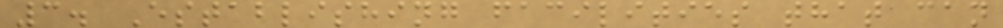3. Establishing facilities that can
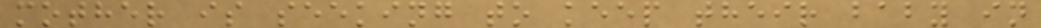mother is seeking to keep their baby in
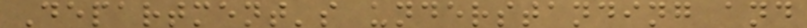Department's understanding and
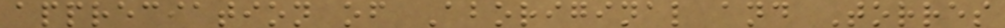appreciation of Aboriginal and Torres
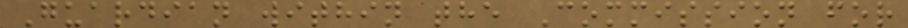Guardian within the Commission for
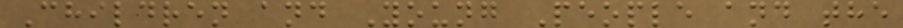Children and Young People and the
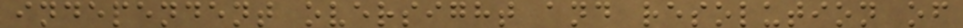independent oversight and resolution of
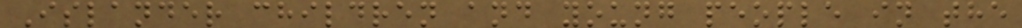Islander children and young people in the
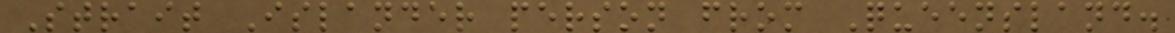Strait Islander person from Queensland.
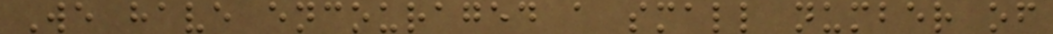We have encouraged a small number of
